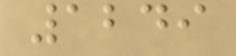1249
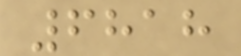6818
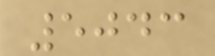5043
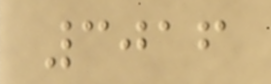3016
